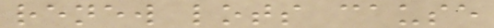renew lots cause
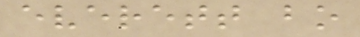everett bo
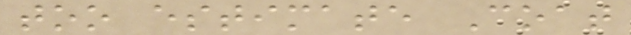too estimate Coat
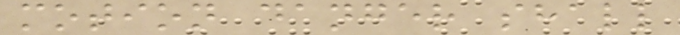motion danger shall
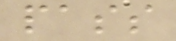pass
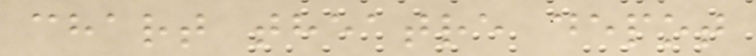chart theatre depot
